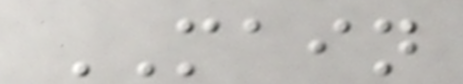MAIN
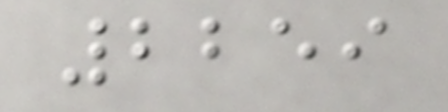2259
